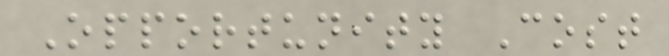Opportunity Cost
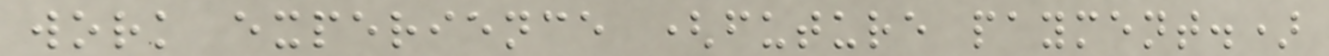work experience (future payment.)
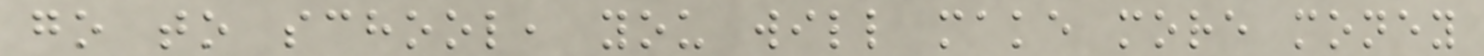go to school, you will make more money
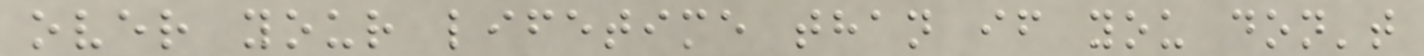over your lifetime than if you don't
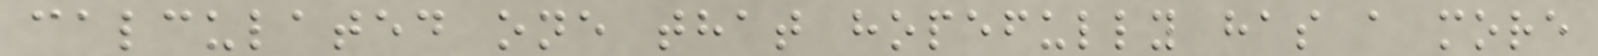calculated one that hopefully has a more
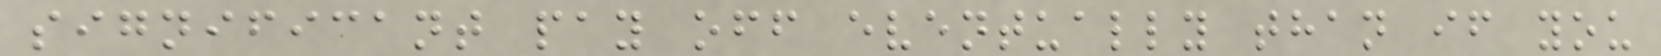significant pay off eventually than if you
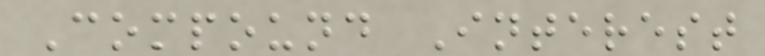Compound Interest
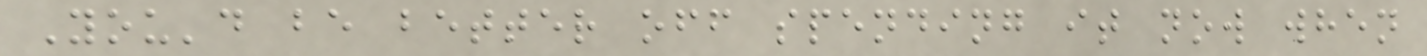You'd be better off spending it now when
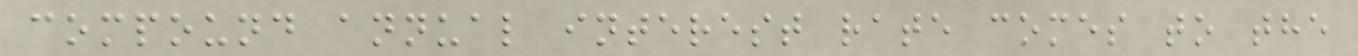compound annual interest rate comes to the
